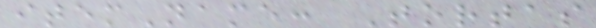itemName: Tortas
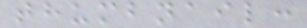thumbnail:
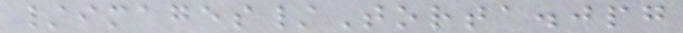/images/Torta.jpg
